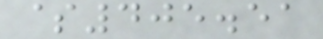$405.51
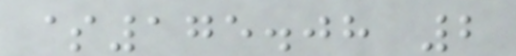$175.08 2
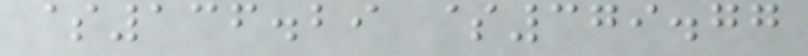$136.29 $379.77
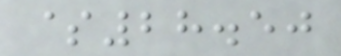$28.50
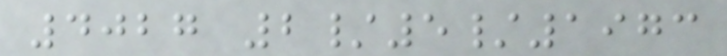4027 2/5/1973
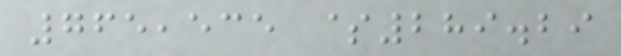765,535 $289.29
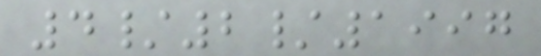4/2/1997
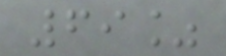69%
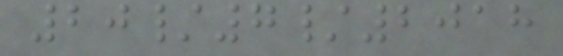20/7/2018
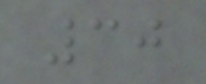30
